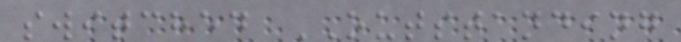switched OUTSTANDING
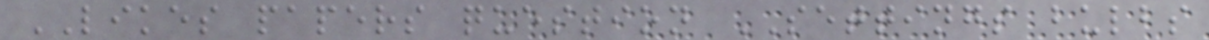LIKES papers question SETTINGS bulbs
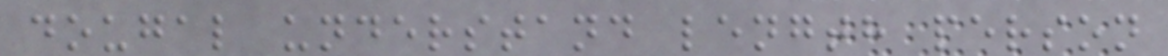dougal understand length person
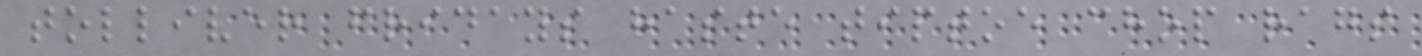tolliver fridays haste tiptoe chop rags
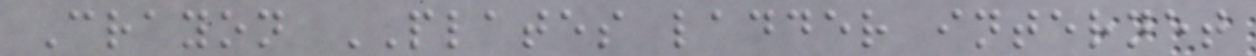Crayon PLATES ladder internet
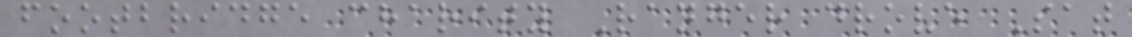footbridge charity Ranger drove Sat
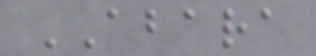ABARA
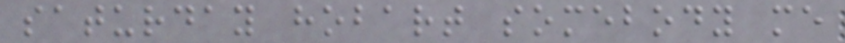saturday hobart somebody me
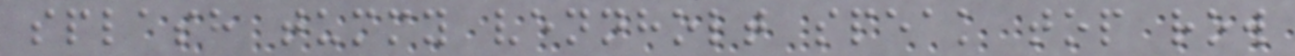splash tummy vennholt speak top row
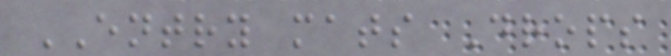ENTRY mats Drops
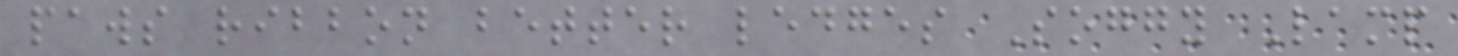paws ribbon better ledges Soggy Lamp
